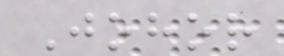Johor
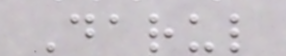Darul
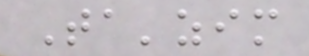Ta'zim
